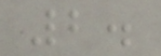2.
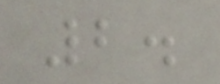2.
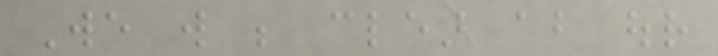We will be clear about our
